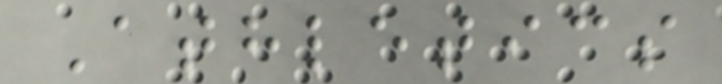Athletics
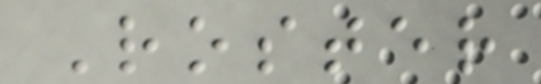Roster
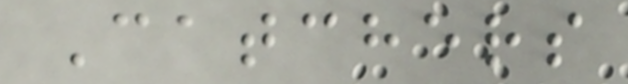Catchers
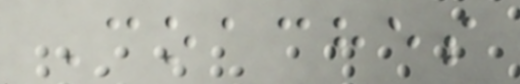Coaches
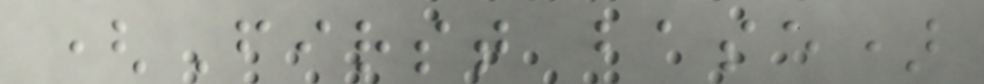(First base)
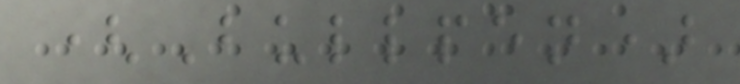(Bullpen)
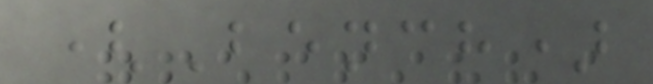(Bench)
